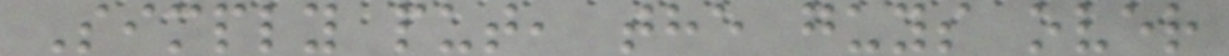Simply put, the guys over
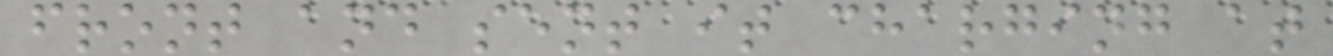front and sent it charging at
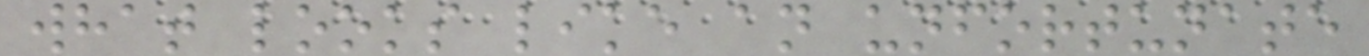what looks like an unfortunate
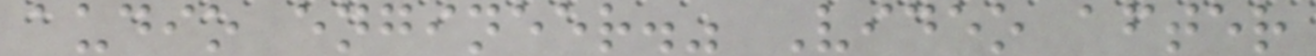audio engineer." Video after
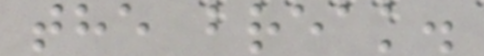the break.
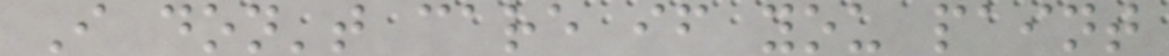I don't care if you paint
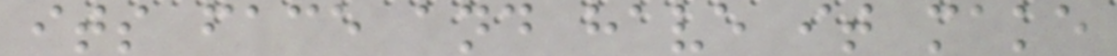its face and have it make
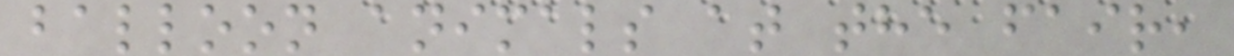balloon animals at the fair,
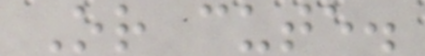Or cute.
